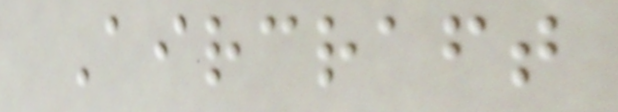Aircraft
